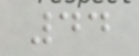44
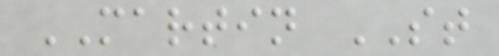MARTIN ST
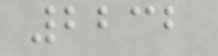2232
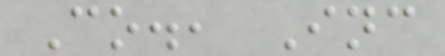Co., Inc
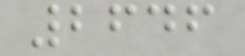2646
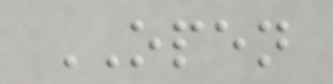OPEN
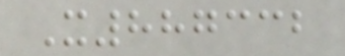X887332
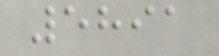5891
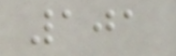101
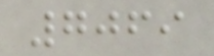7069
